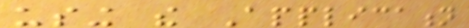using the Application
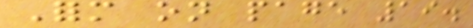Form on page 19.
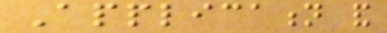Application and
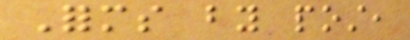Forms by post,
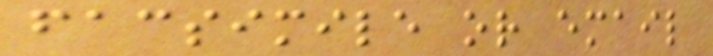facsimile or email
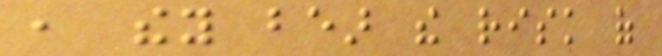, they bear the risk of
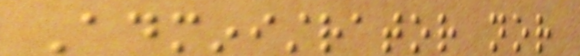Administrator nor
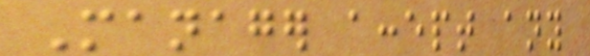Manager accept any
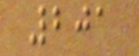201
